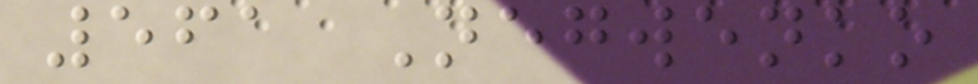561 Negwenko
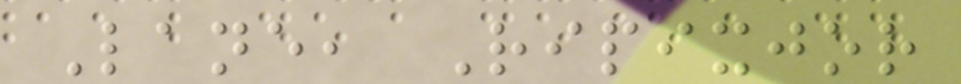Lane, Ripixjor
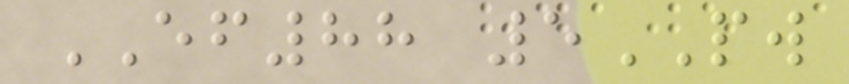EF88 5PW
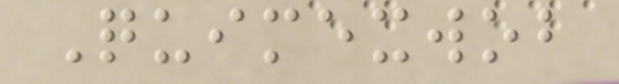Quimexwob
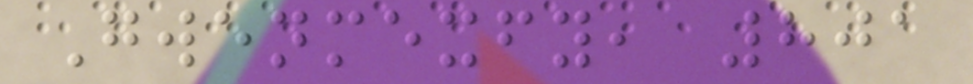Gwenmexfy, 801
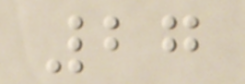27
